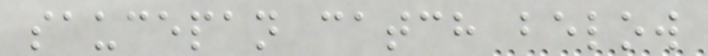saucepan catch below
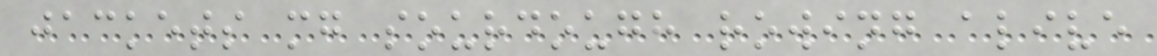jackets mg sourdough rowing alive
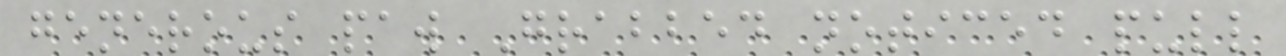generous paw Grabbed noticed pull
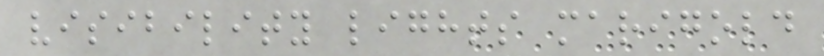visibility lights marigold
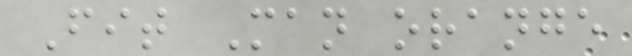Fit Man orange
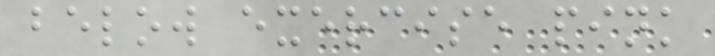below exercise pink
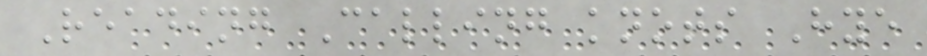Reading Calling knots Hye
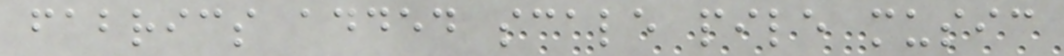fabrics added scale pile music
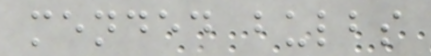mended bulbs
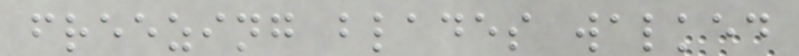freezing blades walked
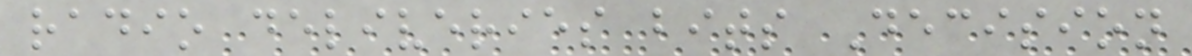radio deliveries bits Decision
